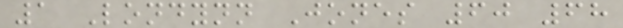1 Londynn Jones 60 68
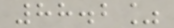88.2%
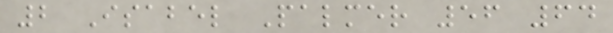2 Isabel Palmer 56 64
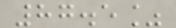87.5%
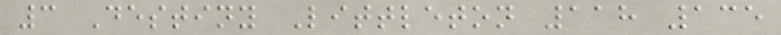3 Destiny Littleton 118 135
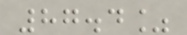87.4%
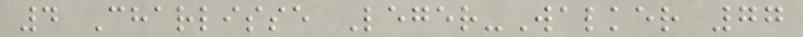4 Charlisse Leger-Walker 77
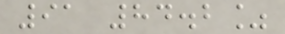91 84.2%
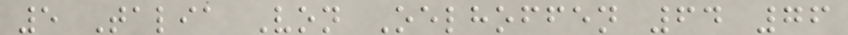5 Talia Von Oelhoffen 64 76
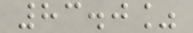83.0%
